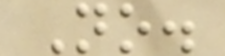No.
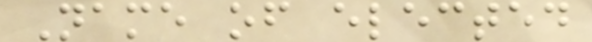Name of elected
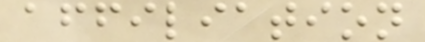affiliation
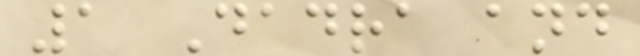1 Dadra and
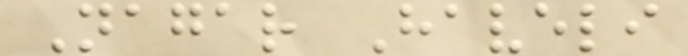Nagar Haveli
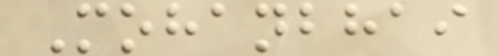Mohanbhai
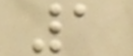1
